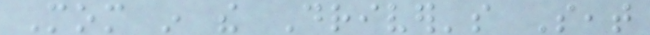Mom in the Driver's Seat
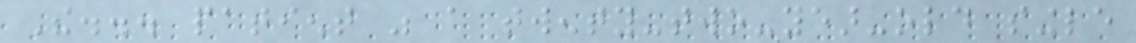The... patient was a twenty-two-year-old single
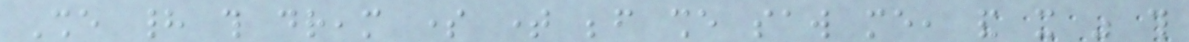She had this dream some time before she saw me, and it was this
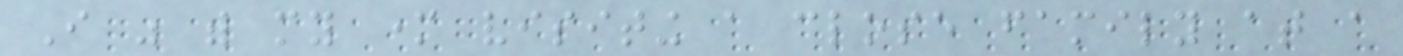I was with my mother visiting a close family at a
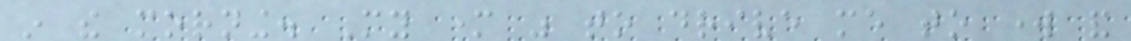in the morning. My mother was to drive me to work and
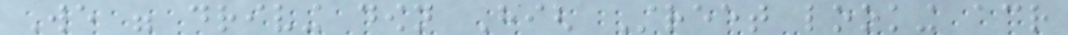We were driving down High Street looking across
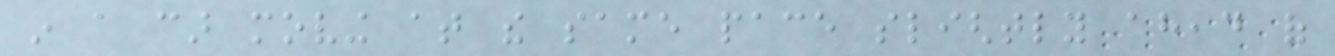in a car moving at the same pace slightly ahead of
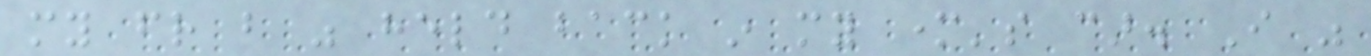my friend but was held back in my mother's car. I was
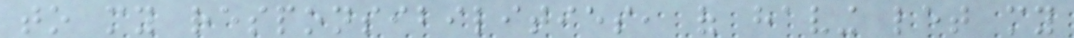to my responsibilities, of having let my
